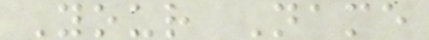Your Name
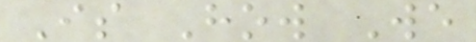Is How We
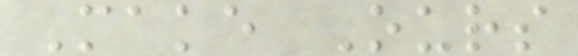Make Ours
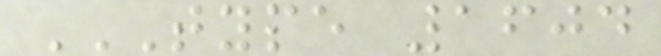TYPE 1604
